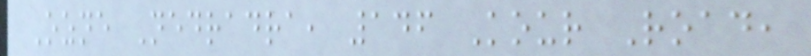Ozne Nedradra, 146 Kour Road,
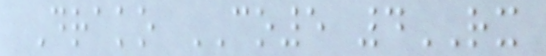Drako CO5 4RX
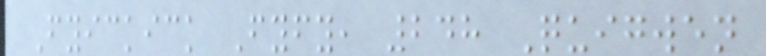Fyickick Fyfy, 248 Quigwen
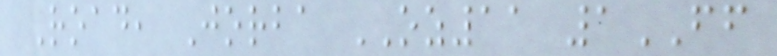Road, Jorba OZ11 1FF
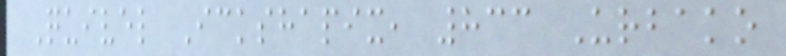Quivel Ickshapix, 833 Urbako
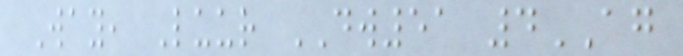Way, Luur DW51 4AG
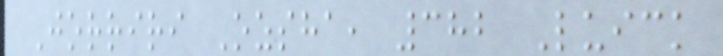Jorriri Ozsha, 382 Luick
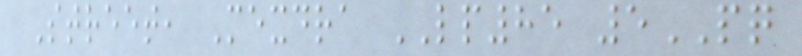Street, Mexdra LP85 5PQ
